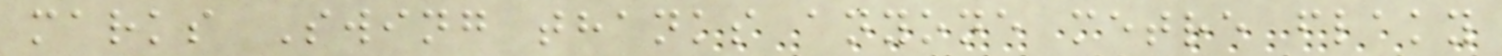marks Swing thanks anyone metre flaky
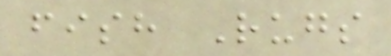fish Rugs
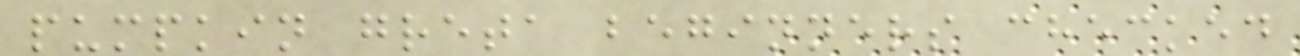pumpkin greta beginners checked
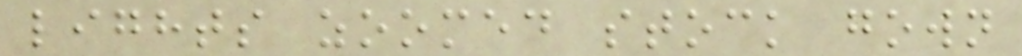lights zoomed stock gown
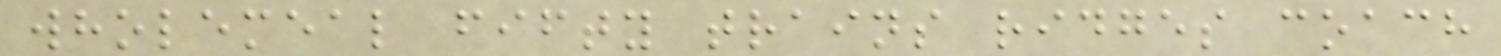wholemeal fifty trains ridges coach
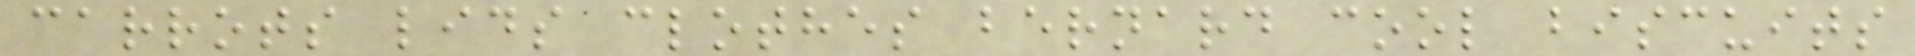carrots lids clothes bernard cool biscuits
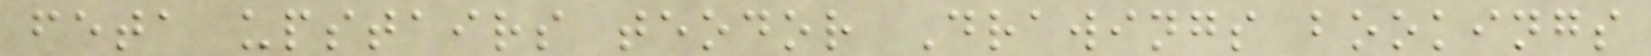feta upstairs teodor Drawings bookings
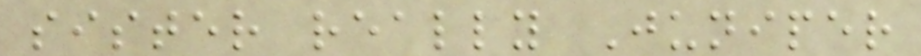sister really Juniper
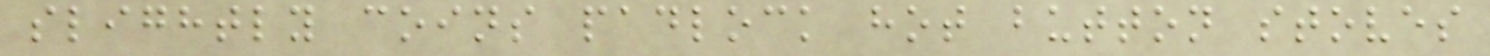slightly coins padlock hot button stoves
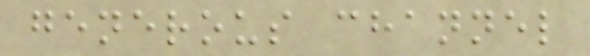generous channel
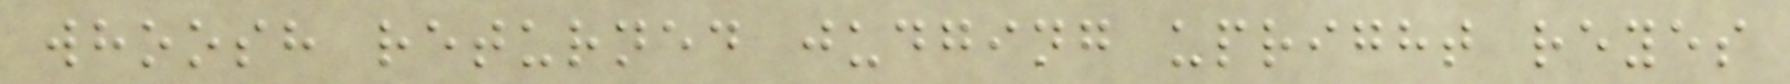whoosh returned judging upright reyes
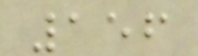156
